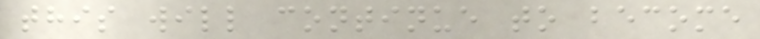this will continue to become
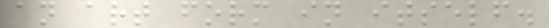an art form in itself.
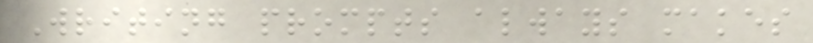Writing prompts always makes
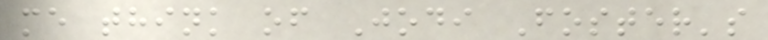me think of Jodi Foster's
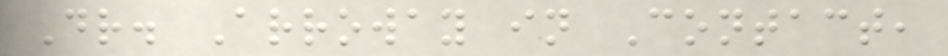Dr. Arroway in Contact,
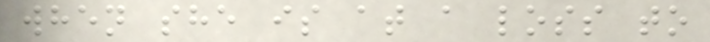when she is at a loss to
